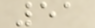51
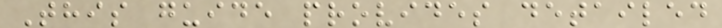This guide provides detailed
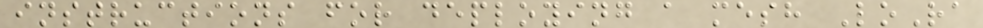instructions for deploying a mesh LoRa
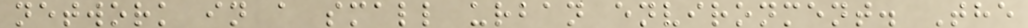network in a small urban environment. The
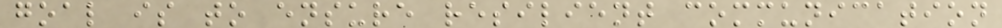goal is to ensure resilient communication
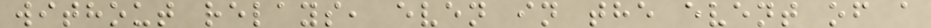without relays, even in the event of a
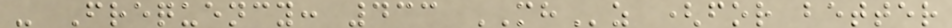- Frequency: 433 MHz (for better
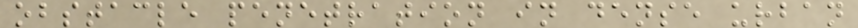obstacle penetration in dense urban
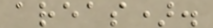areas).
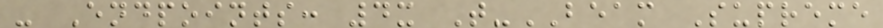- Endpoints: 4x T-BEAM Supreme
